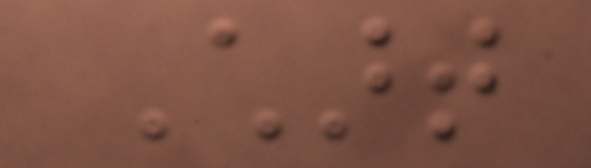Chart
